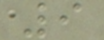9
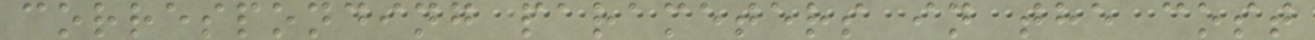corresponding parameters in the cost
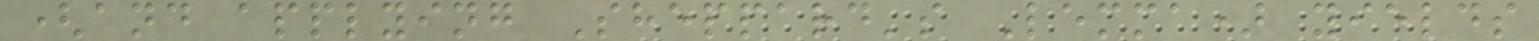(and applying Sheppard's Lemma) yields
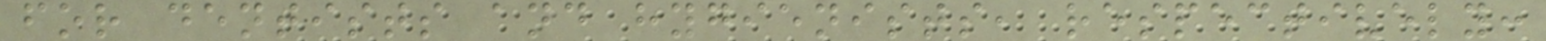for dentists and hygienists, respectively:
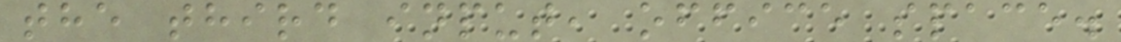the third input, office space.
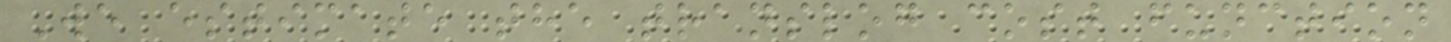We estimate the translog cost function
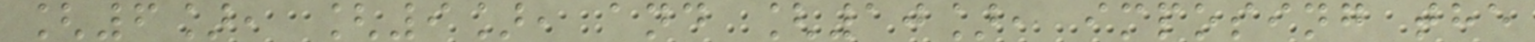[6], [9], and [10], imposing the
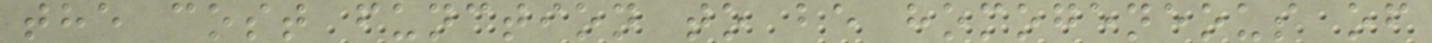the cost function to be homogeneous of
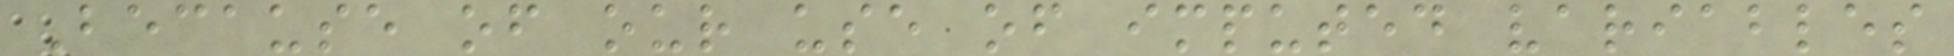Because of our use of imputed variables
